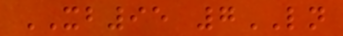XB95 7LN
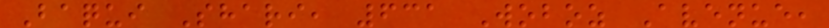Baqui Shari, 631 Woboz Avenue,
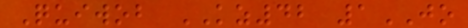Quiwob KZ42 1JO
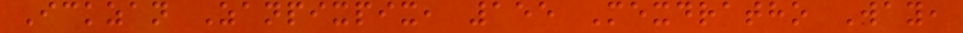Ickzan Zanpixpix, 155 Mexdratho Way,
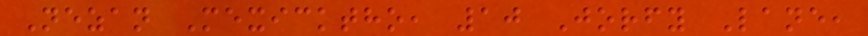Nezan Mexicktho, 10 Jorfy Lane,
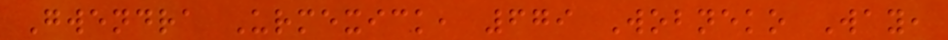Gwendra Urmexick, 679 Wobneko Way,
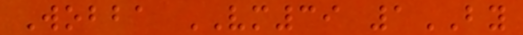Wobba VM39 1BY
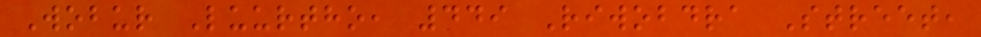Wobur Luurtho, 449 Riwobdra Street,
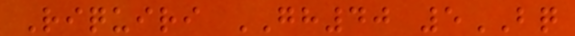Riquiri GH40 5BQ
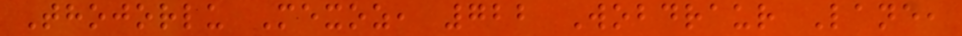Thojorlu Mexoz, 722 Wobdraur Lane,
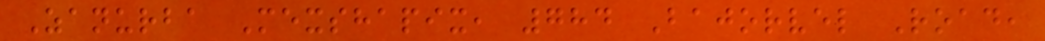Zanurba Mexshapix, 784 Bajorvel Road,
